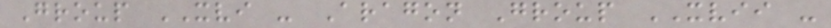Group XVI - Aragon Group XVII -
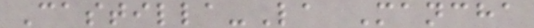Castilla-La Mancha
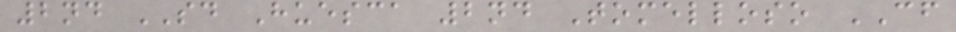2nd SD Huesca 2nd Tomelloso CF
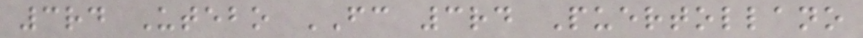3rd Utebo FC 3rd Puertollano
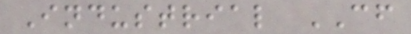Industrial CF
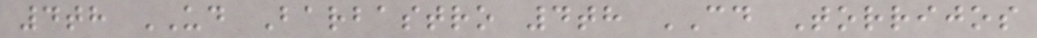4th UD Barbastro 4th CD Torrijos
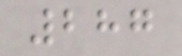287
